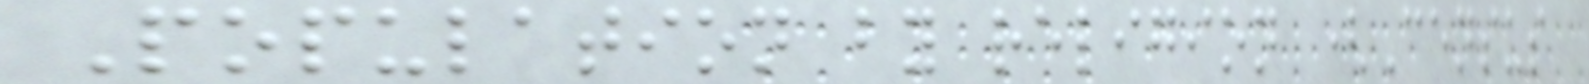Population by religion (Census
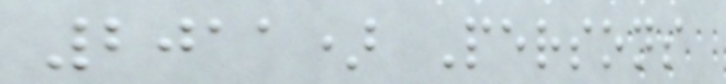2011) Persons
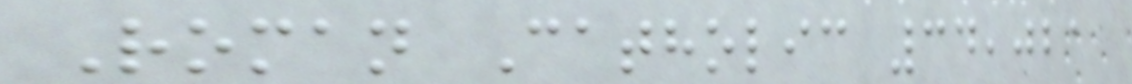Roman Catholic 34,021
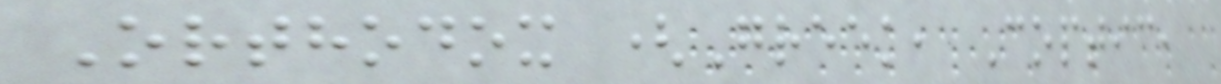Orthodox (Greek, Coptic,
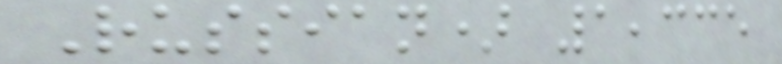Russian) 1,335
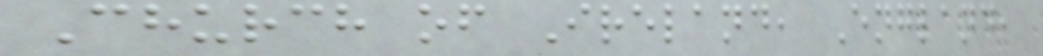Church of Ireland, England,
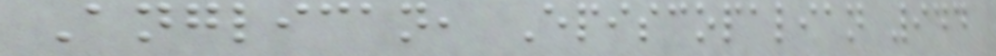Anglican, Episcopalian 944
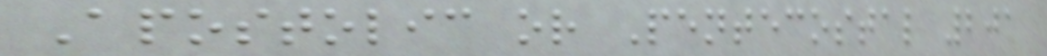Apostolic or Pentecostal 201
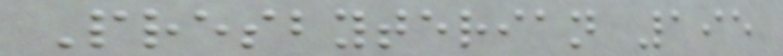Presbyterian 195
